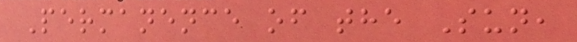Permanence of the Sun,
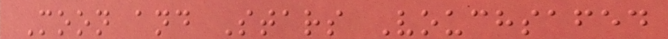Moon and Stars Vouchsafed
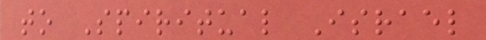to Spiritual Israel
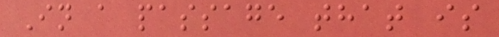In a passage that is
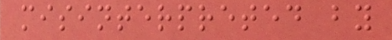misinterpreted by
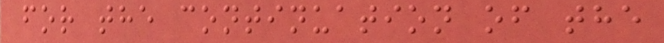for the continuation of the
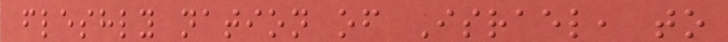fleshly nation of Israel, to
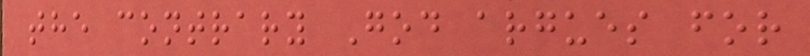the contrary God argues for
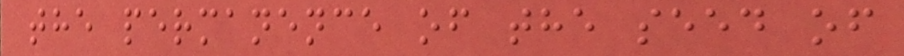the permanence of the seed of
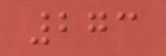273
